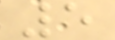5
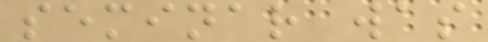seminar was
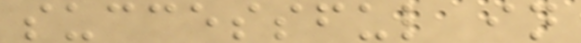successful in
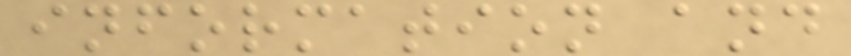information and
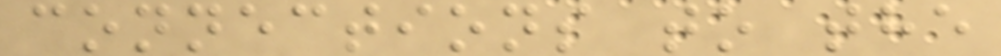connections to the
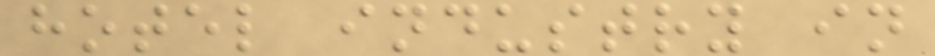hotel industry in
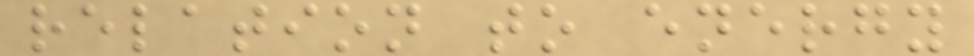relation to energy
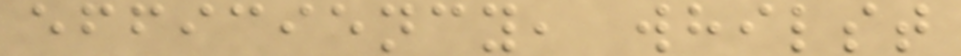efficiency, whilst
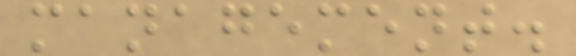management.
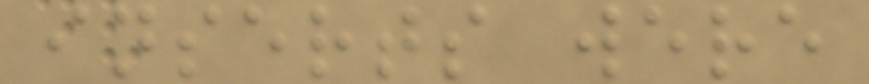inserts were
